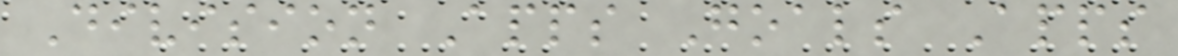Division Apps Goals Apps
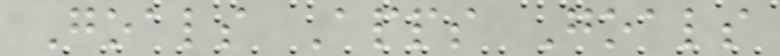Goals Apps Goals
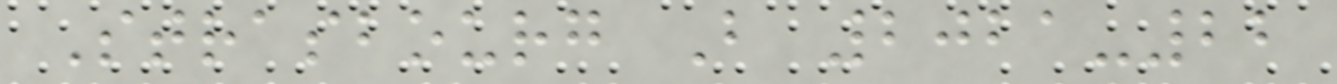Strasbourg B 2021-22
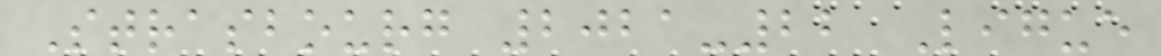Strasbourg 2021-22 Ligue
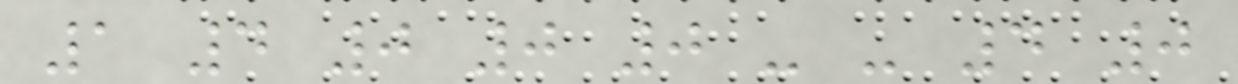1 4 0 0 0 - - 4 0
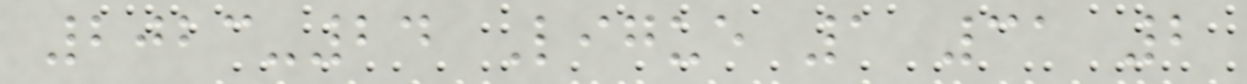2023-24 Ligue 1 31 2
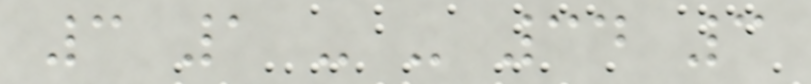3 1 - - 34 3
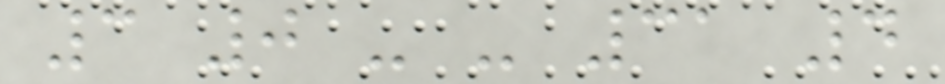3 0 - - 31 4
